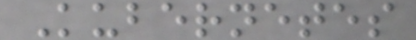Kubernetes
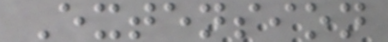Extension
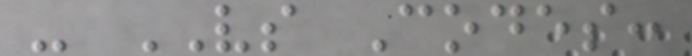- VS Codes:
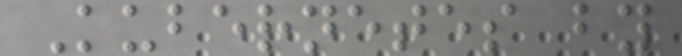Kubernetes by
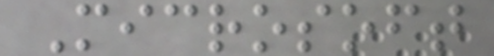Microsoft
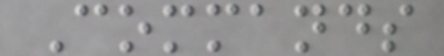Commands
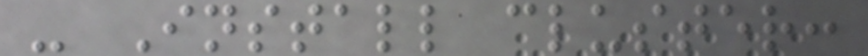- Install cluster:
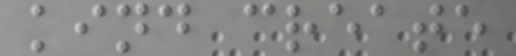kind create
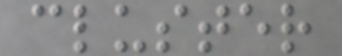cluster
